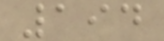194
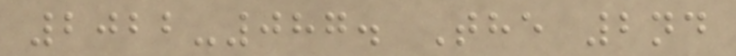2022-087. The 2nd
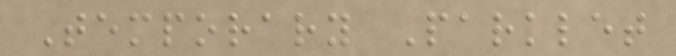Temporary Parklet
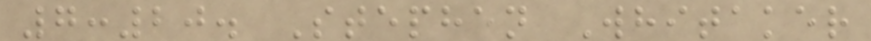7:20. Stephen Whitaker
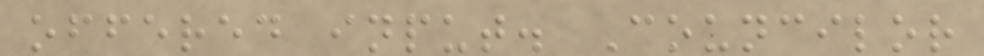offered input. Councilor
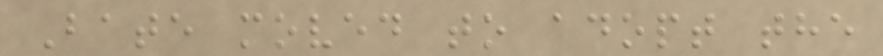Bate moved to adopt the
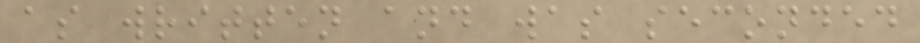as written and was seconded
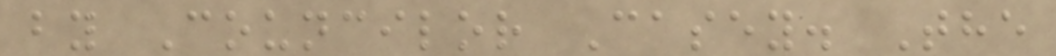by Councilor Casey. The
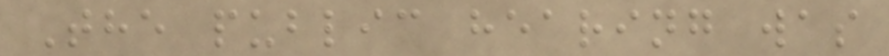The public hearing was
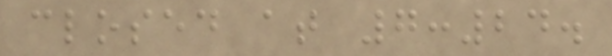closed at 7:24.
